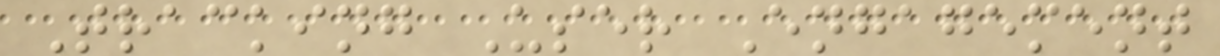Tracking User Engagement
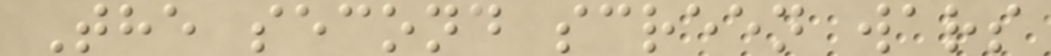The second screen wars
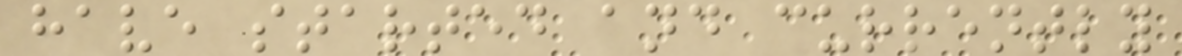have started and currently
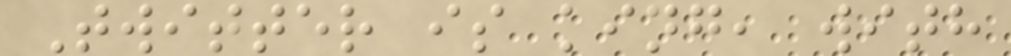Twitter is king, with
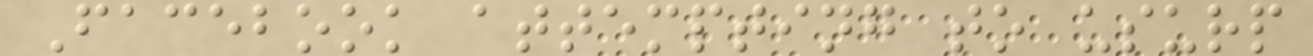Facebook attempting to usurp
